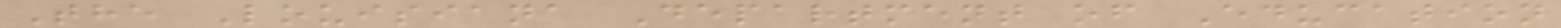The Louisiana Department of Education
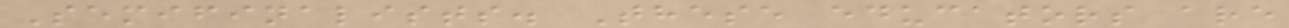Semifinalists. These educators are
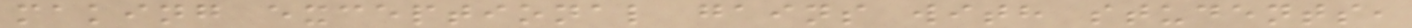making exceptional gains with students,
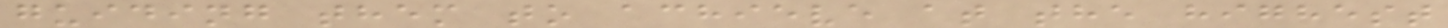guiding them to achieve at the highest
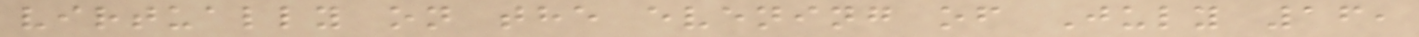virtually on the evening of July 16,
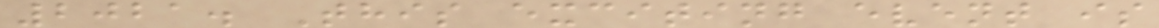2021. This exciting event is
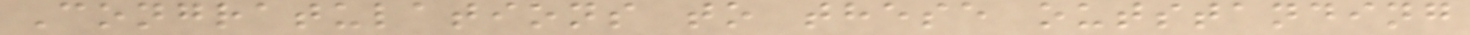Congratulations to these outstanding
